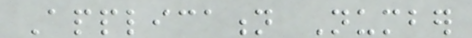Application Number
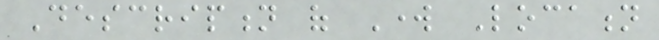Description of Work Location
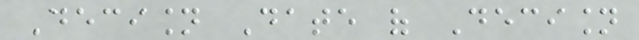Decision Date of Decision
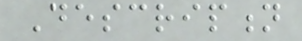Description
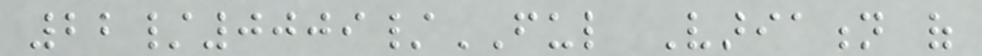22/0009/FUL Variation of
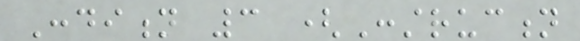Condition 3 (Construction
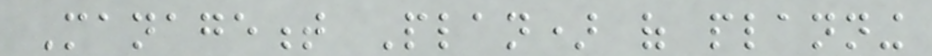Management Plan) of planning
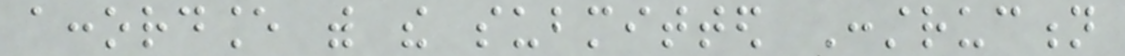accordance with the submitted Construction
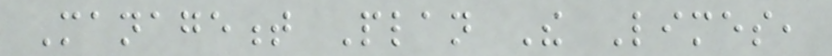Management Plan The Limes,
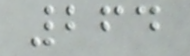264
